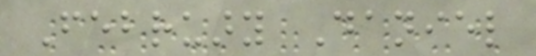February Daniel
